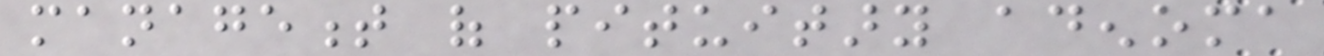management of pituitary adenoma
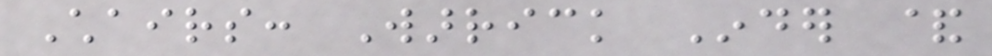Chairs: Warrick Inder &
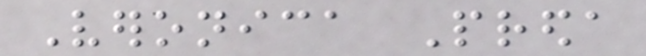Veronica Preda
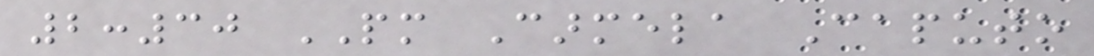2:30 PM Carmela Caputo
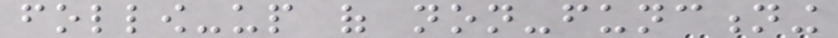follow-up of non-functioning
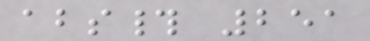abs# 251
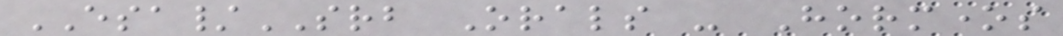ESA/SRB Orals - Hormones
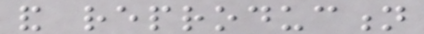and reproduction
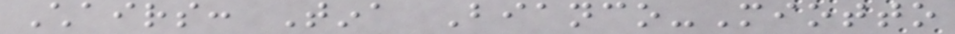Chairs: Tina Bianco-Miotto
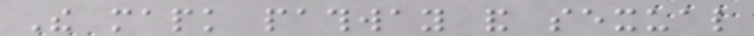The mapk pathway and sexual
